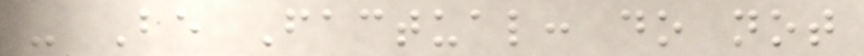- Be Factual: do not
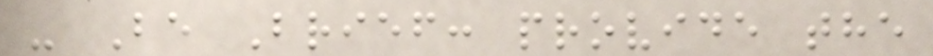- Be Brief: provide the
